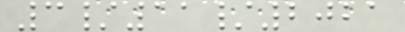3/11/2021
